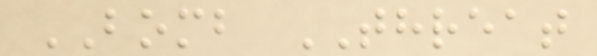BOMB THREAT
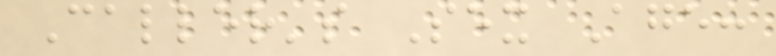Caller's Sex Age:
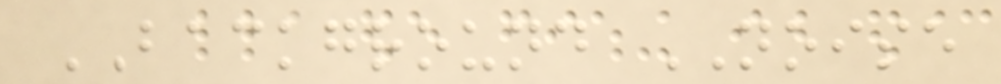BACKGROUND NOISE
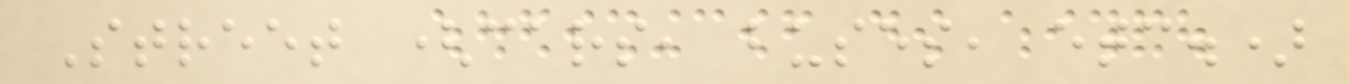Street (cars, buses, etc.)
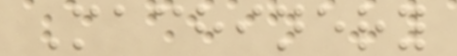Machinery
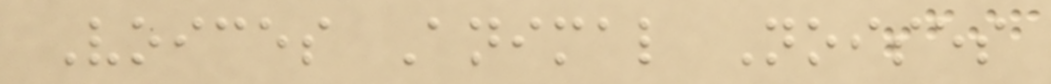Voices Animal Noises
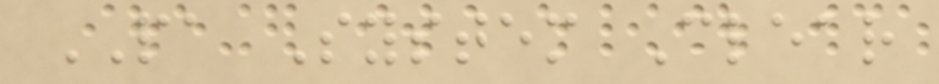PA System Clear
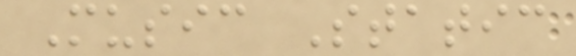Music Static
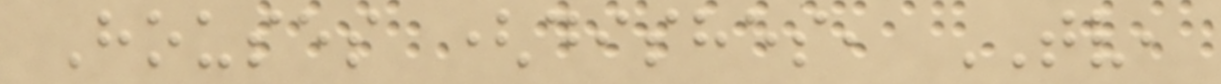Houses (dishes, TV,
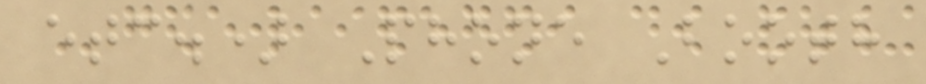etc.) Phone Booth
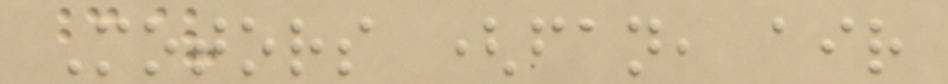Motors (fan, air
